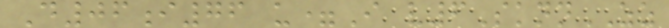D06i76 u=I v6SknnZZ
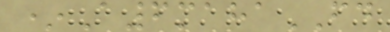*A6mahaFD
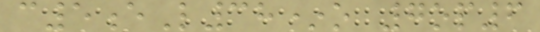c5eL38*o 7op6
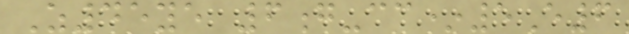Z45ye 6g-cc*5E6
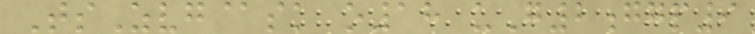TsZvg@sk o18 uG2ggp9
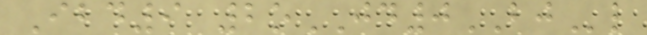Ibd9 2oJD0BJl
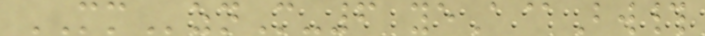MMznM-6 yeA@Bw#
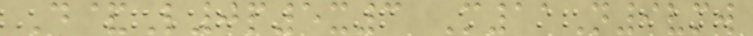D&L0p5x3 M11N9vmw
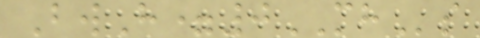BwH=0MHs
